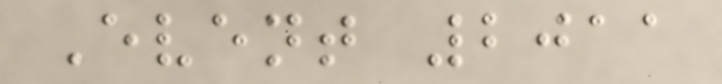Event 2011
